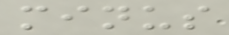minus
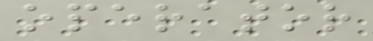operator
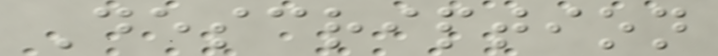Description
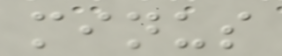minus
